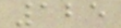125
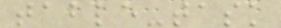table-task
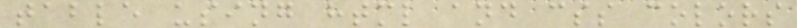table using html and css colors
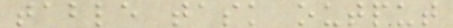table task output
